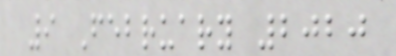9 February 2020
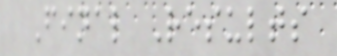Final Results
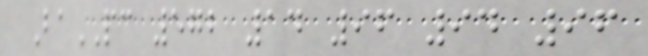BaPC 572 14 96 94 96
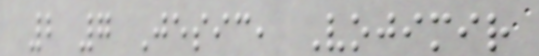2 7 Jesic, Vojimir
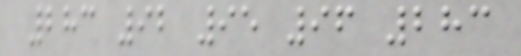283 92 95 96 283
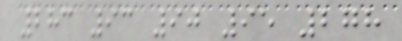283 93 90 95 278
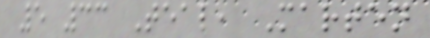5 33 Teal, Marten
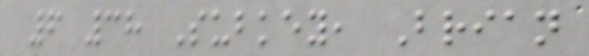6 38 Subkey, Brian
